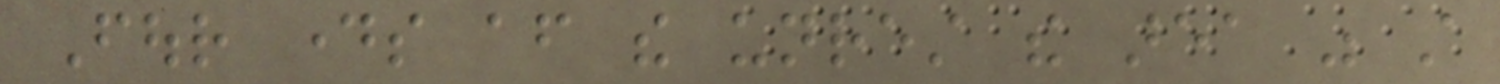Four days after the unrest the area was still
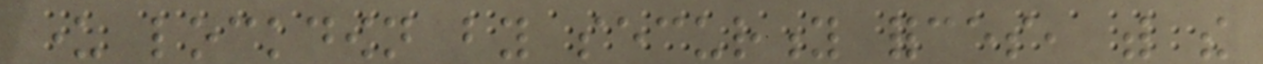under lockdown by security forces, with the
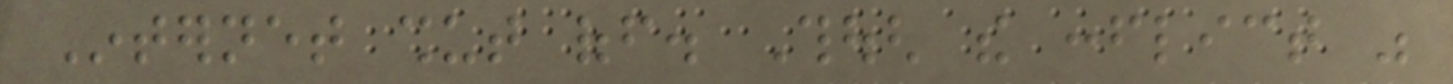Internet shut off. Though the conflict was
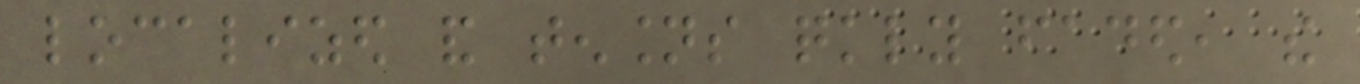localized and tensions quickly faded, the
